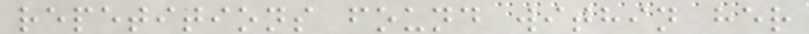repetitions found within her
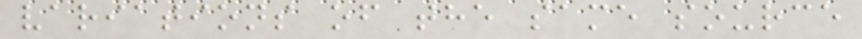variations of the same source
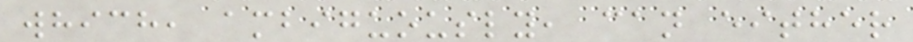which, ambiguously, can either
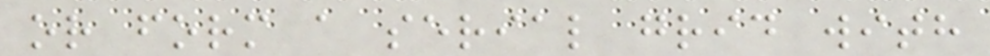or form a serial grid with
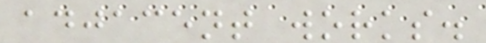adjacent works.
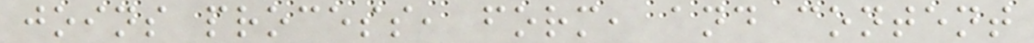joins process, form, and content
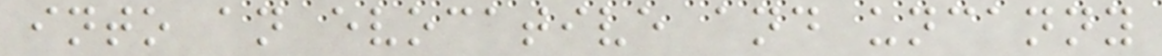into an evocative and uncanny
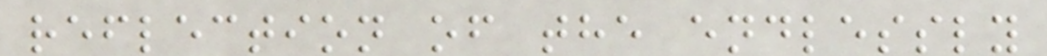reflection of the endlessly
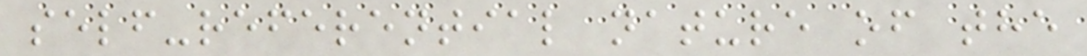self-referential nature of the
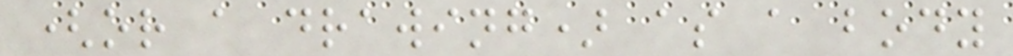(or a drawing) as a body
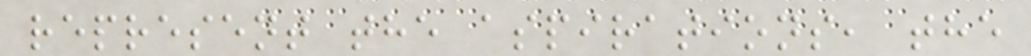represent the aspirations, the
